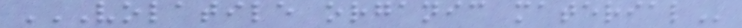VOLATILE ORGANIC MATERIAL
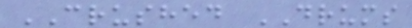CRUSHED DRUMS
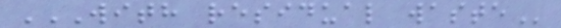WITH RESIDUAL WASTE
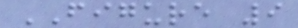FIGURE 9
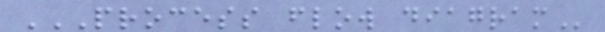PROCESS FLOW DIAGRAM
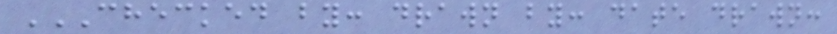CHECKED BY: DRAWN BY: DATE DRAWN:
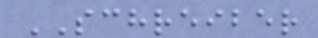SCHREIBER
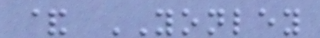& YONLEY
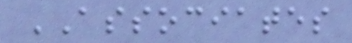ASSOCIATES
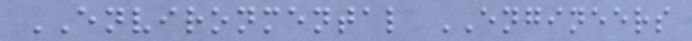ENVIRONMENTAL ENGINEERS
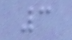3
